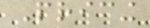Pricing
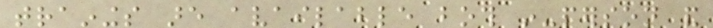trainings are available both in-person and
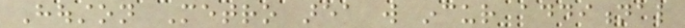Houston Metro area will incur additional
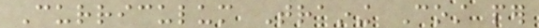Curriculum Training Cost per
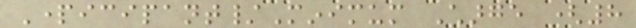Participant/Minimum Charge (8
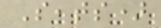Seats)
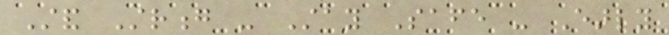Stand Strong - Stay Safe - Early
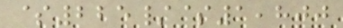$225/$1,800
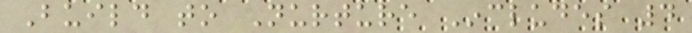Build to Nurture Includes 4
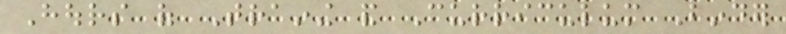Hours of Training and Curriculum Binder
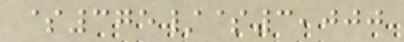$375/$3,000
